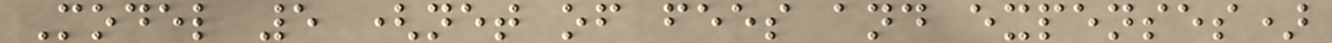Model 5 (net of fees and expenses)
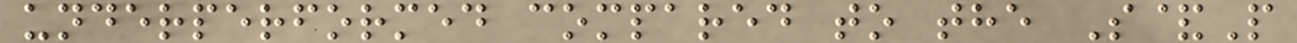underperformed compared to the S&P
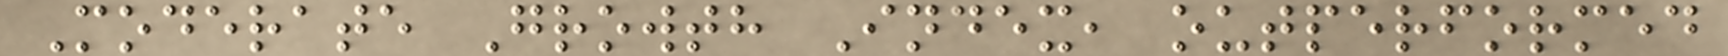Moderate Growth Index, outperformed
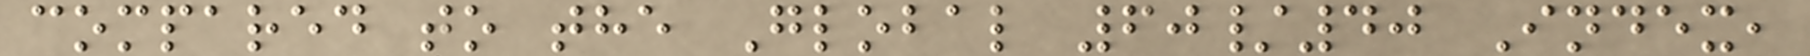compared to the Global 60/40 Index,
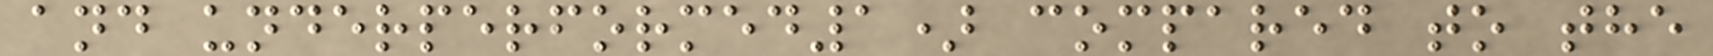and underperformed1) compared to the
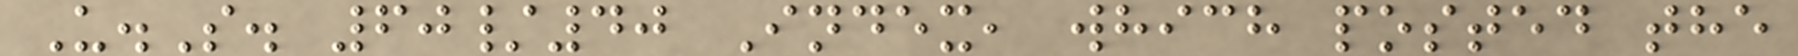U.S. 60/40 Index, which posted the
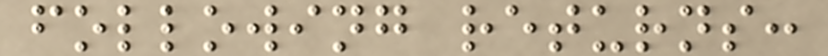following returns:
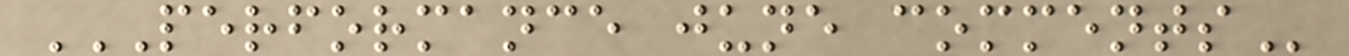PERFORMANCE JUNE COMMENTS
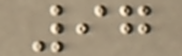97
